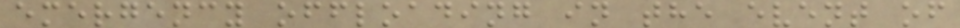emergency offloading in the event of
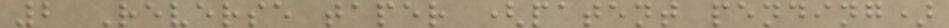2 Reverse taper (patent pending)
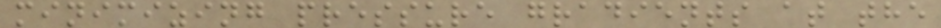minimizing pressure gradients at the
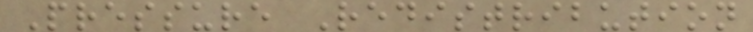Pressure Redistribution
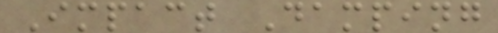Impact Damping
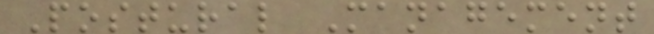Postural Management
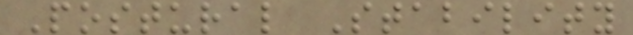Postural Stability
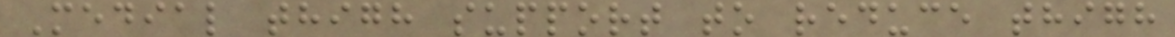Medial thigh support to reduce thigh
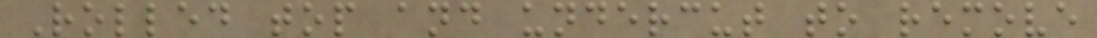Rolled top and undercut to remove
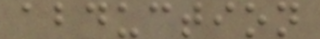abduction
